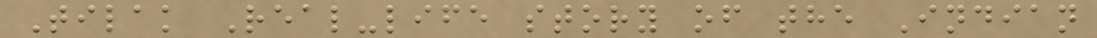Tilak Real-life story of the Indian
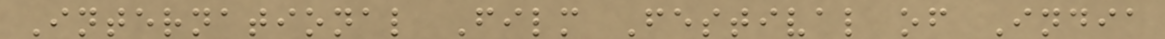International Film Festival of India
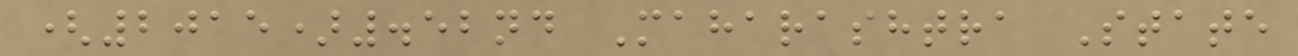(2015).52nd Maharashtra State
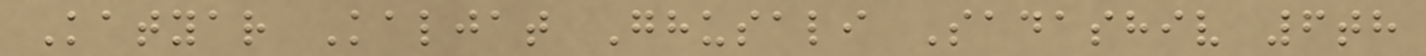Katyar Kaljat Ghusali Sadashiv 6th
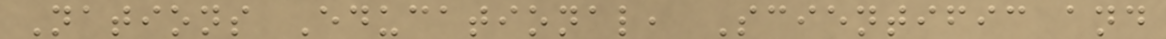Nations Educational, Scientific and
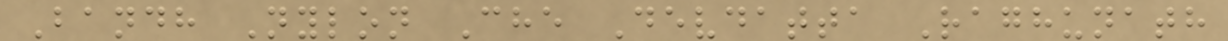Bandh Nylon Che Devdatta Raghunath
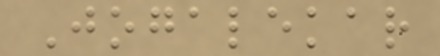Jogalekar
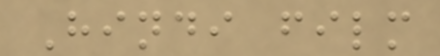Hindi film
